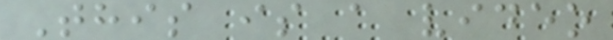This is a video
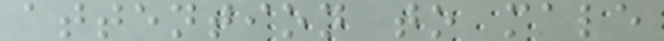attention to male
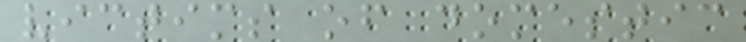victims of domestic
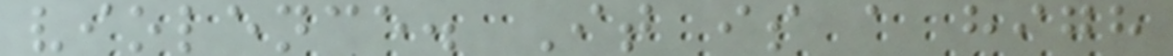violence. It is a high
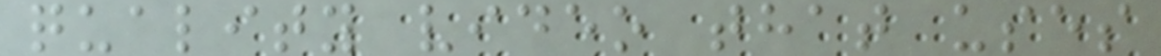quality video that uses
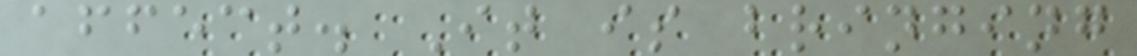affect. It is bringing
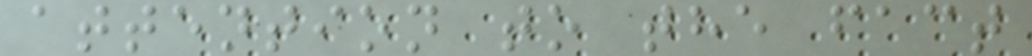attention to the fact
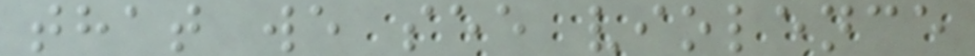that we see violence
